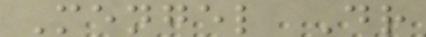Mengel Dr
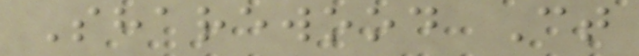Sharewood Ct
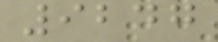9247
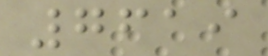7619
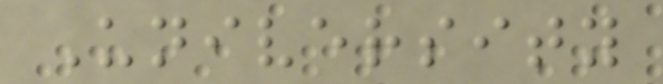University
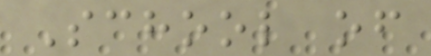School of
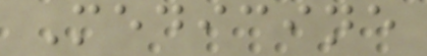Medicine
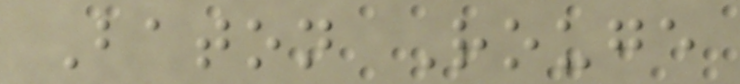Baton Rouge
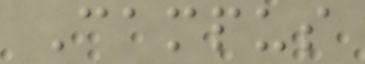Campus
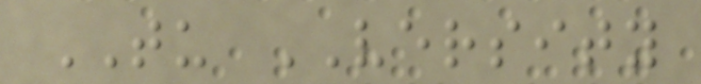TU VERSITY
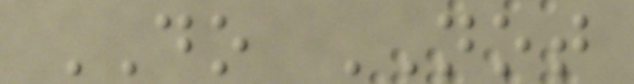DO NOT
